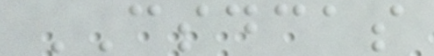CSDCAS
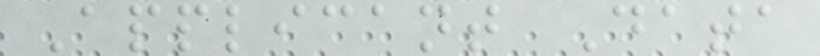Applicant Data
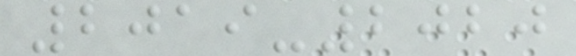2019-2020
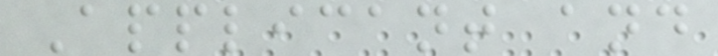Applicant and
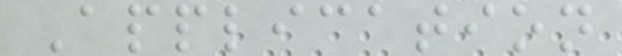Application
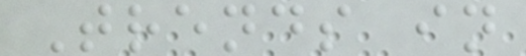Trends in
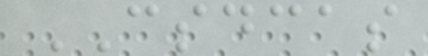CSDCAS
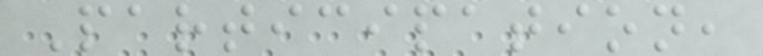Participation,
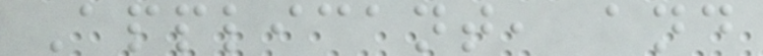Applicant, and
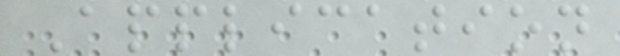Application
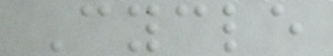Cycle
